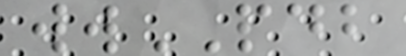wwPDB
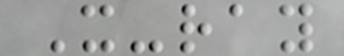X-ray
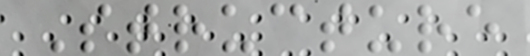Structure
